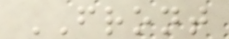FRONT
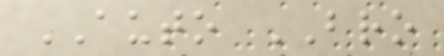AUTO BRO
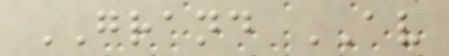GRAND AV
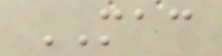MAC
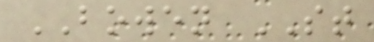BOWEN ST
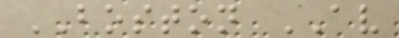BOSTON AV
